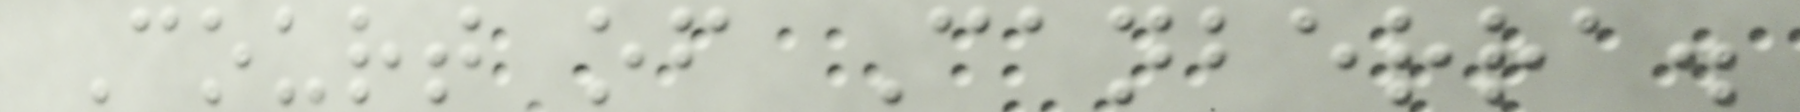Court of Canberra.
